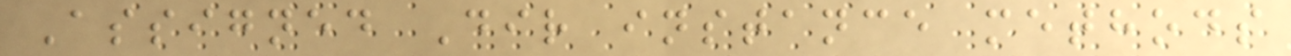Assigned Dir instance methods
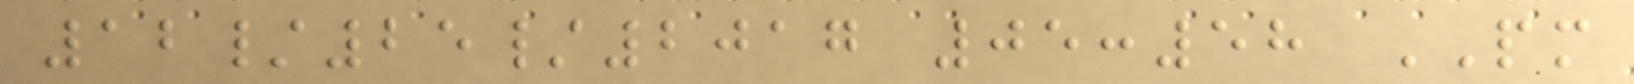12/25/2017 05:58 PM
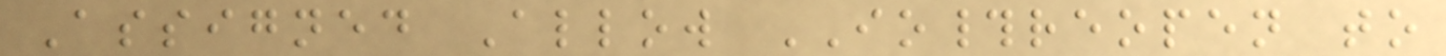Assigned Allow IO#reopen to
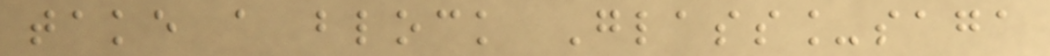take a block Glass_saga
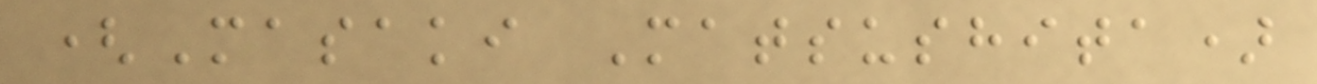(Masaki Matsushita)
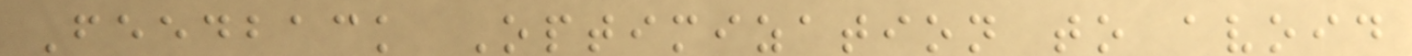Feedback Optimization to avoid
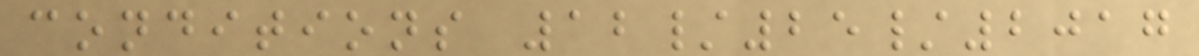conditions 12/25/2017
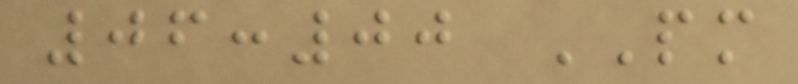06:00 PM
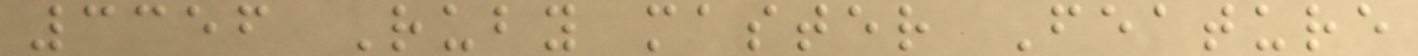3356 Ruby master Feature
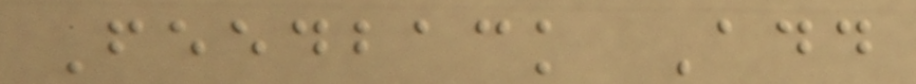Feedback Add
